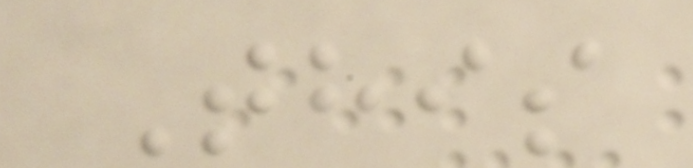This
